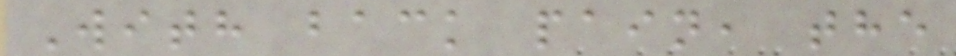With back pain, the
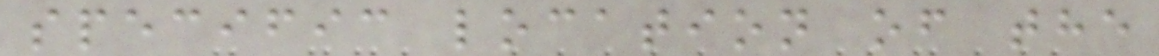specific location of the
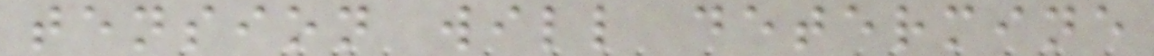tension will determine
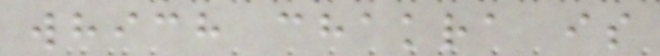which chakra is
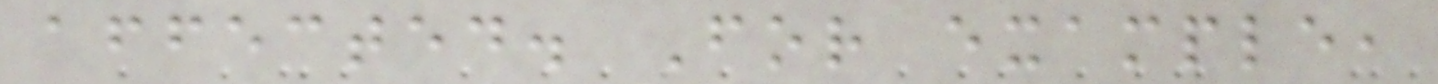affected. For example,
